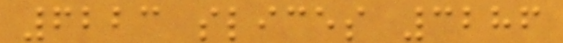6223 slices 3286
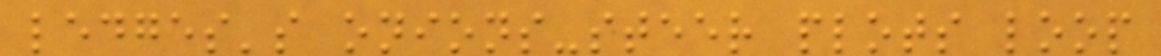ledges's onions-steer plots loop
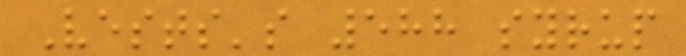Vests's 588 syrup
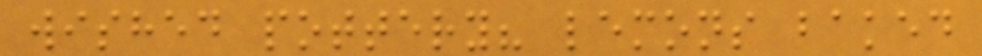wished pottery? lemons baked
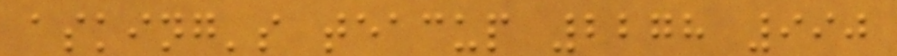asking's teacup 2278 990
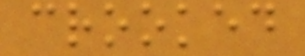crooked
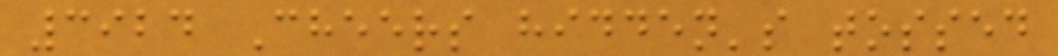3924 Cheers hidden's tossed
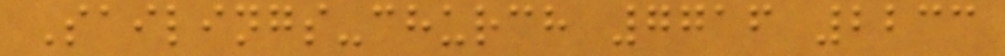Sailings-church 7716 2233
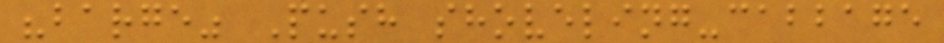"barge" Push shoveling-cabbage
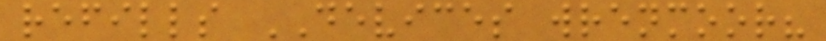refills DEVICES wrenmoor?
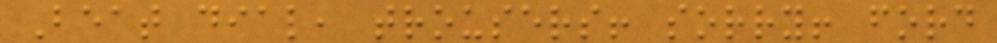Beat dial, trousers! sorry! ford
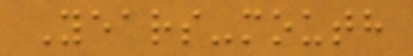Years-mouth
